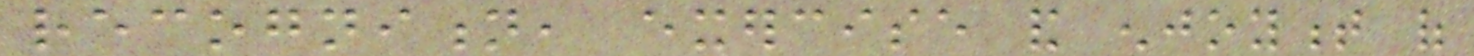recognition, exercise and enjoyment of
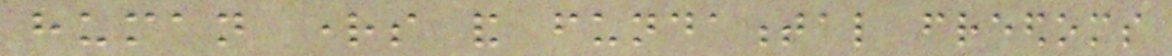human rights and fundamental freedoms
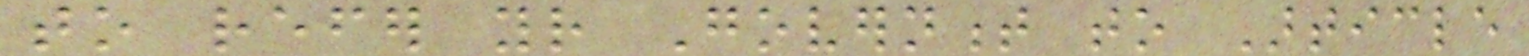to refer your Government to Article
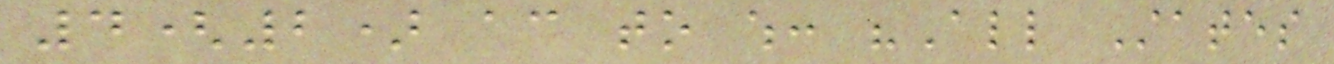4(2) according to which: "All States
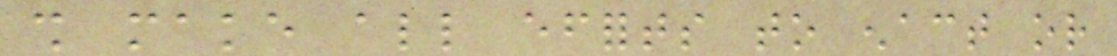shall make all efforts to enact or
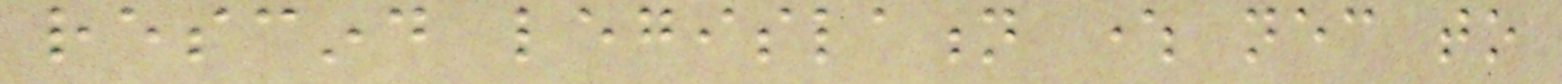rescind legislation where necessary to
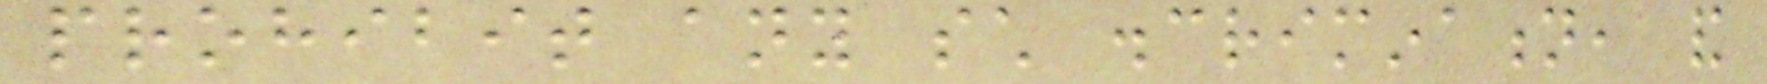prohibit any such discrimination, and
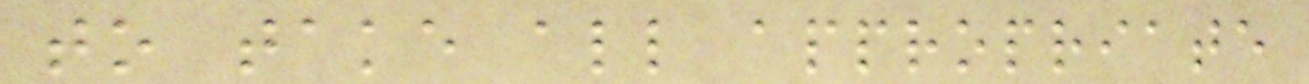to take all appropriate
